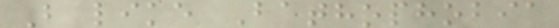B like Bathophobia
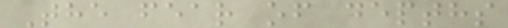The fear of depths
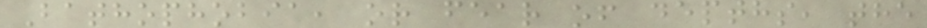Bathophobia, or fear of depths, the
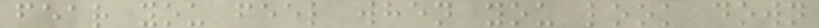fear you feel when you look down
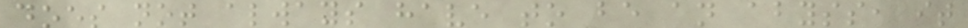does not always have to be an abyss, it
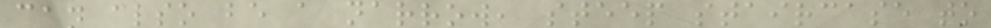can also be a narrow, steep staircase to
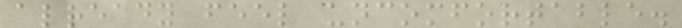already feel uncomfortable.
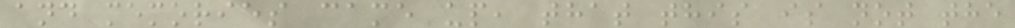and memories came up, that this is not the
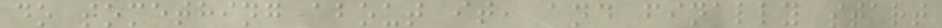do something about it, and finally start
